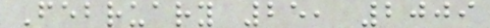February 25, 2009
